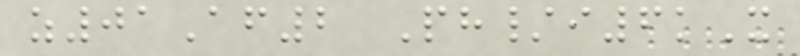z01Af2 Ph/i6kX
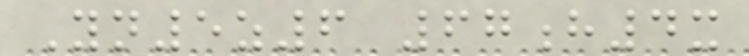Yn5z6 67h4x
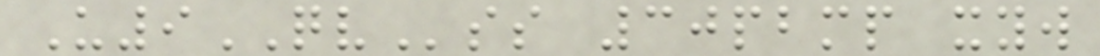U9QVss 30pbmp xyw
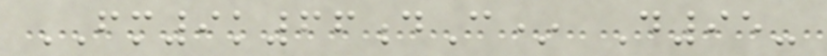FM9k66dC* D95-
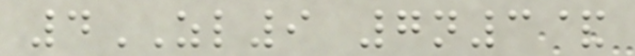4ZL9 7n3&
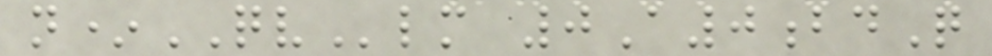n*QVlm 0A0bdQ
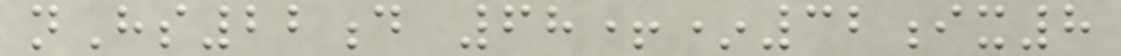nHs22d 68+*32ix8
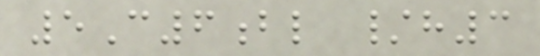5C6bl /h3
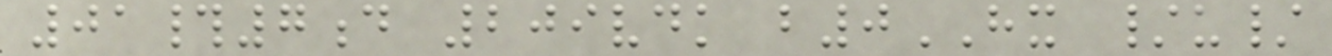01#7d 209vdk b0HX /u/
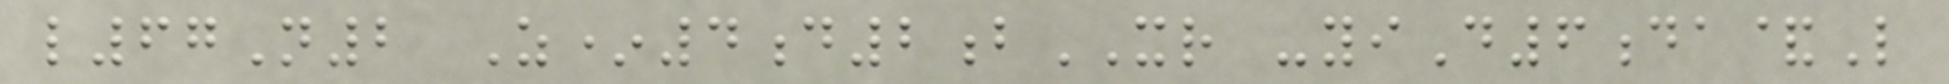l67N2 Z*4d2bXR -yiD6da&L
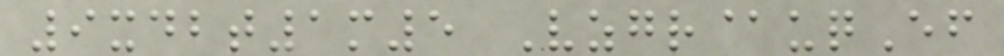9xdbt1m5 Vzgr@uqEf
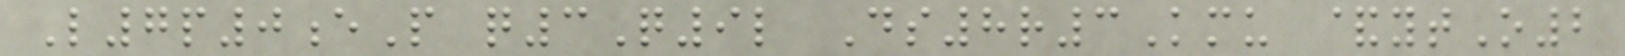L7p0eP q3Q9l Ds8r3Kmu &ytO2
